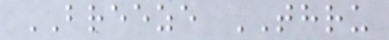BREEZE THRU
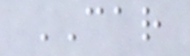CAR
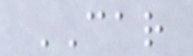CAR
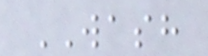WASH
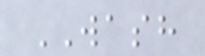WASH
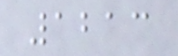1213
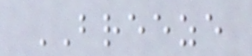BREEZE
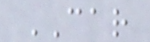CAR
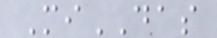MiDAS
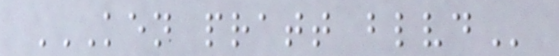KEN PRATT BLVD
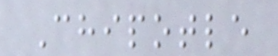Chipotle
